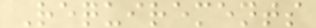Requirements
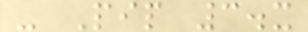- Pip 3.x
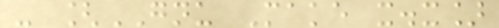- [GNU Make x.x]
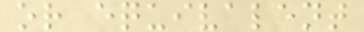or equivalent
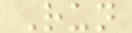Run
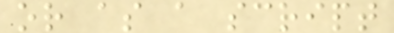or as a script
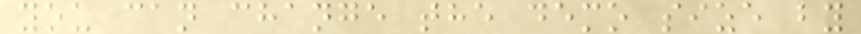you can change the demo size by
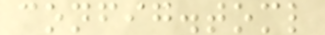config.toml
